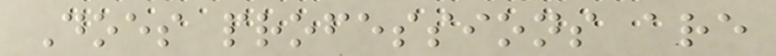Does professions are
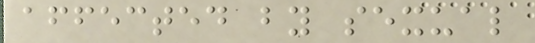affected by sexual
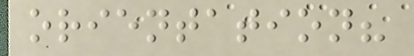orientation?
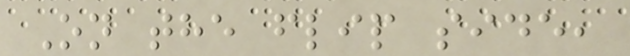On the flip side,
